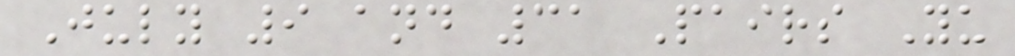July 9 and 31 Pairs Yu
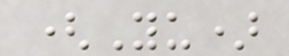(Yu)
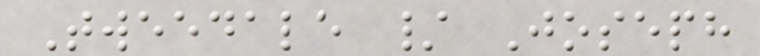Tweedale / Joseph
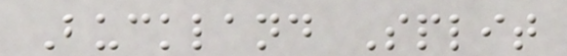Buckland Split
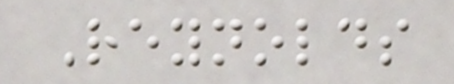Reynolds
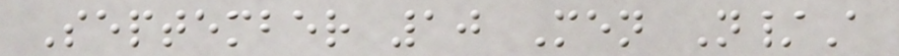September 10 Men N/A
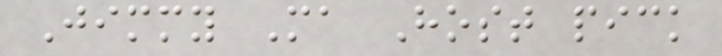Jimmy Ma Host pick
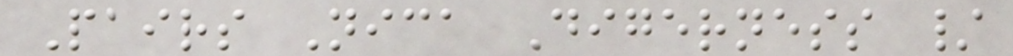Pairs Nica Digerness /
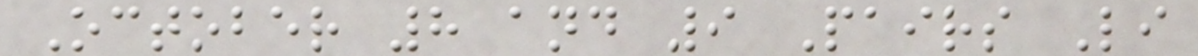October 8 and 9 Pairs Li
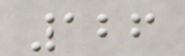126
